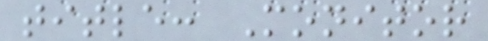title: Monitor
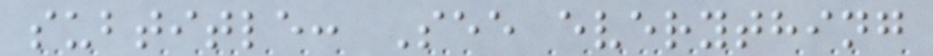subtitle: See everything
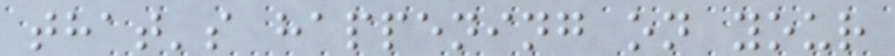that's happening on your
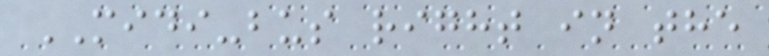MIDI-bus right in the
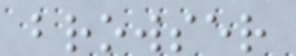browser
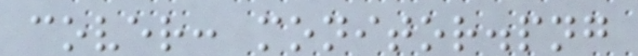cover: monitor.png
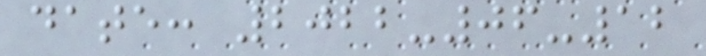date: 2022-06-12
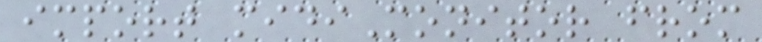import midiMonitor from
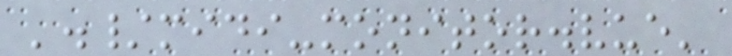'./midi-monitor.vue'
